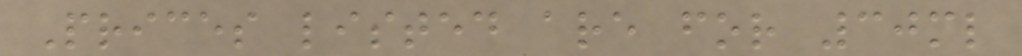Prices listed are for 30ml
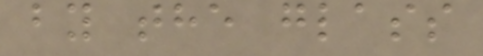by the glass
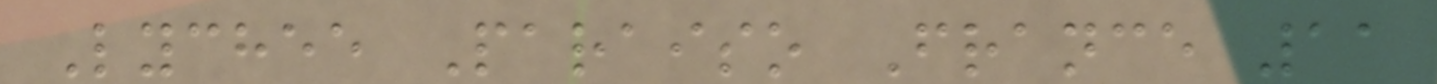Lychee Paraiso France 11
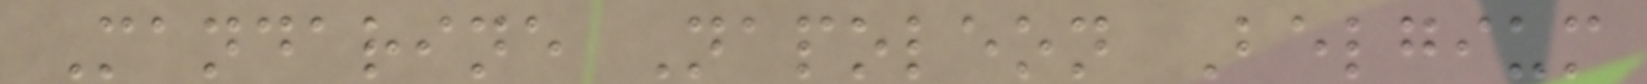Mandarine Napoleon Belgium
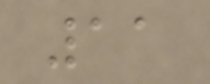11
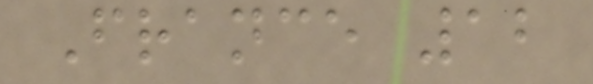France 12
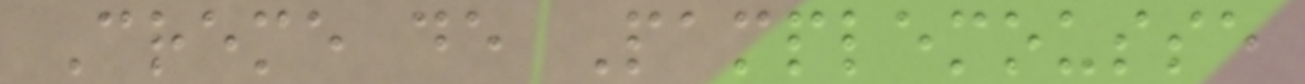Creme de Pamplemousse
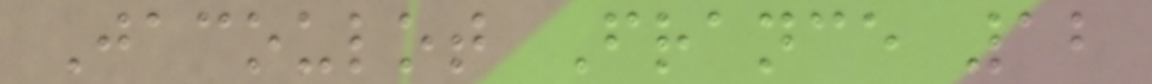Jacoulot France 12
